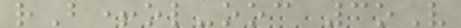rB+ol-ooc 3oV
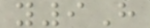y9H
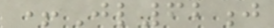+Jl62j
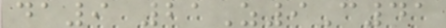da9 21Z9C41
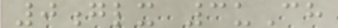0glx 3uCh
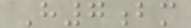H7bm
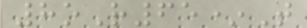8oR65*T
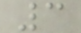3
